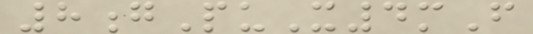8gPuX4mF
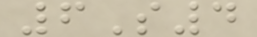6S4
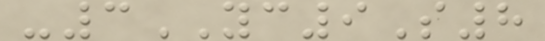-3YC9S8
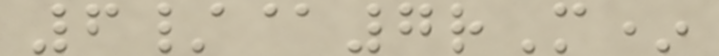6/@7rM*
